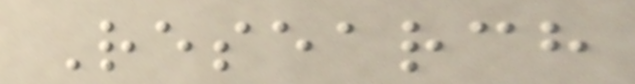Research
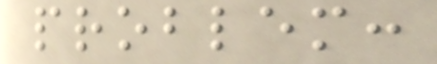problem:
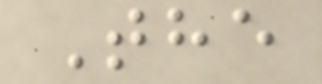The
